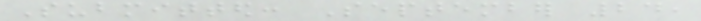Submitted: September 24,
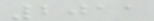2011
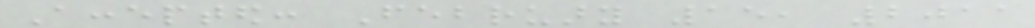Accepted: February 15, 2011
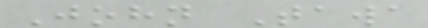John Tawa
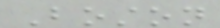Boston
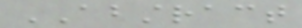ABSTRACT
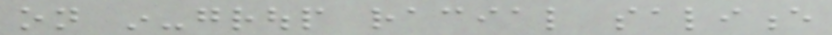on in-group racial salience
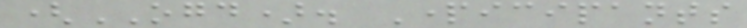(OGD). Participants
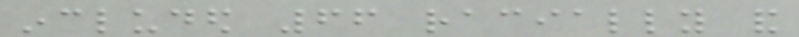included 66 racially and
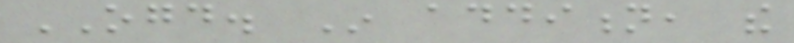OGD. In addition, the
